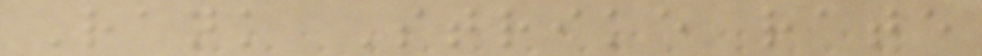Rank Strike rate
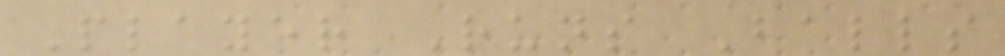Player Runs Balls
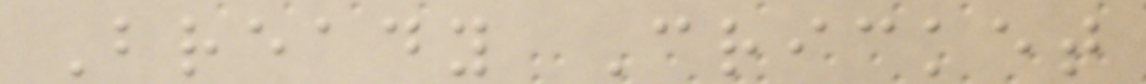Bready Cricket
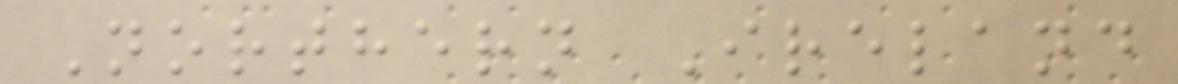Northern Ireland
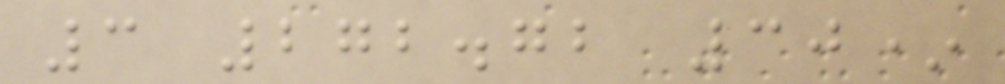3 272.72 30*
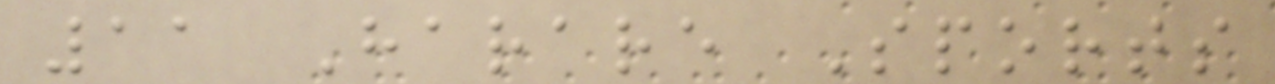11 Harare Sports
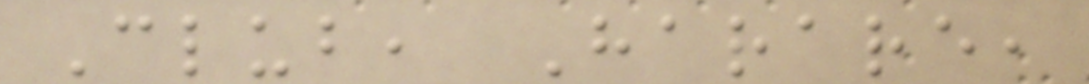Club, Harare,
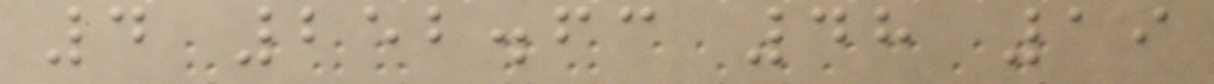4 252.63 48 19
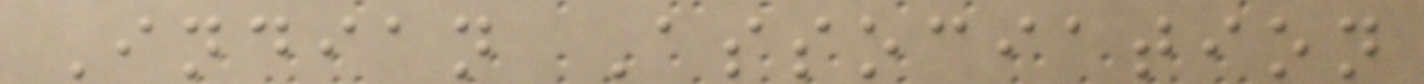Indian Association
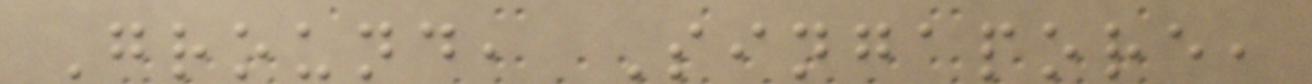Ground, Singapore,
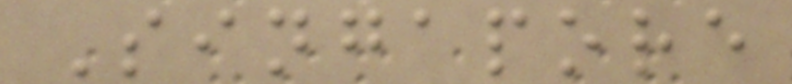Singapore
